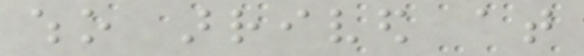who arrived at
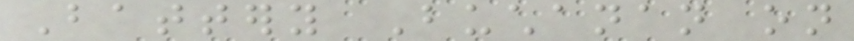Battery Buchanan on
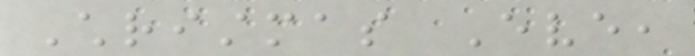Christmas Eve,
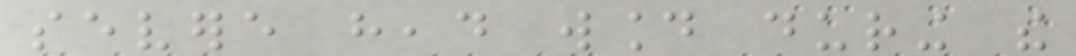severe head wound during the
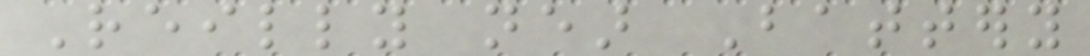Reilly near Battery
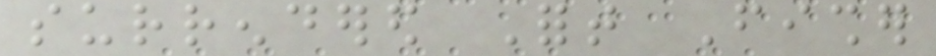surrendered Fort Fisher
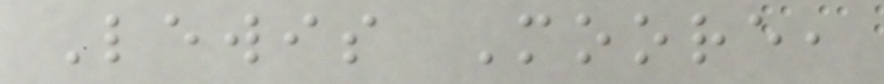Lewis Moore,
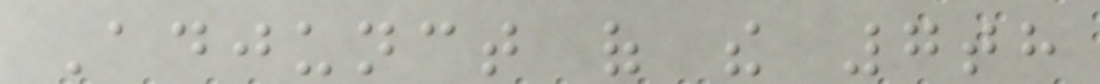Adjunct of the 7th
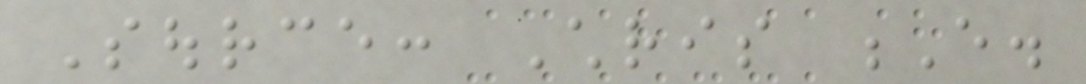Source: Chris E.
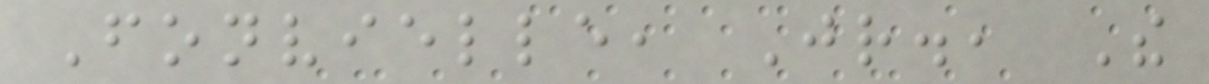Fonvielle, Jr., The
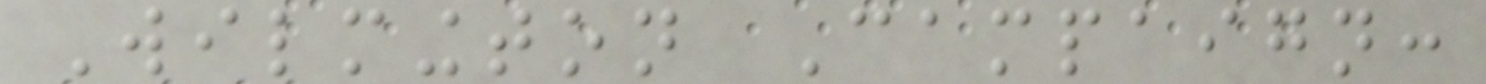Wilmington Campaign:
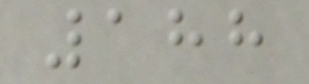188
